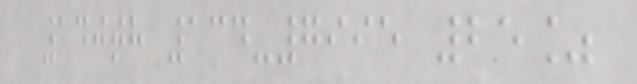140th 134-7995 25%
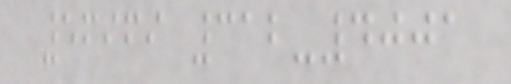56969 312-4001
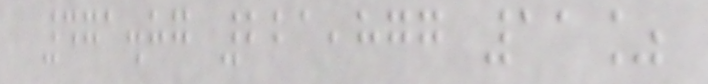471.87 221,877 11%
